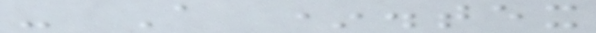- A *.tex
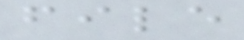file
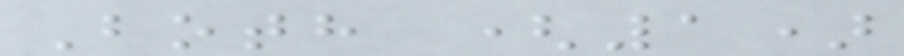Both (1)
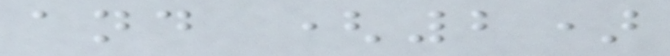and (2)
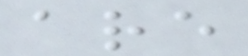are
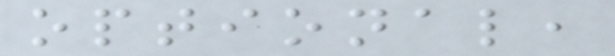optional,
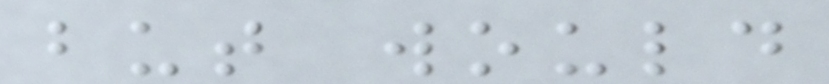but would
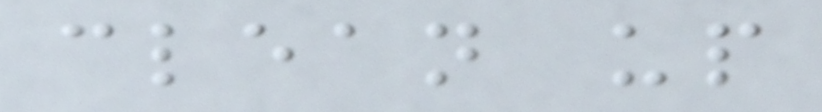clean up
